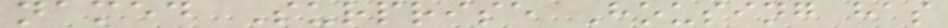named Surprise Housing has
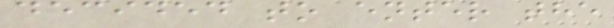decided to enter the
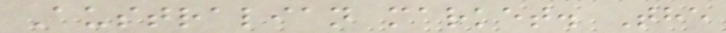Australian market. The
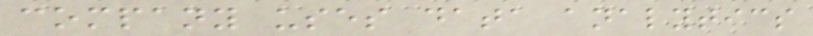company uses data analytics
